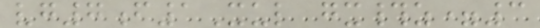vg7f1Xul gx#z=3
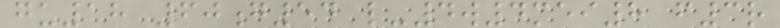gu18 60g54 l-4w4mei8 f3r
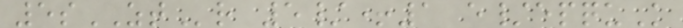5sZTr 5/+1 e/epquK
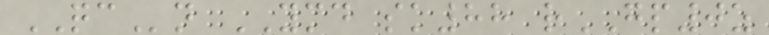QCn YMD sk88 rGP0z
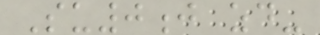Su0j zd-
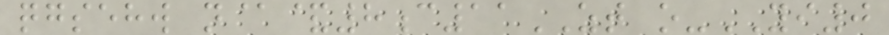qgsehw n@&8c11ZT o-YI0
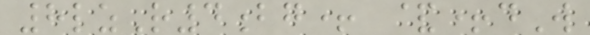8lzR4bg+ &+dW
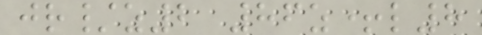jr/z2 86z+l8
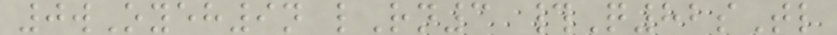0wOyeh9n lRn3 #Q82sTl
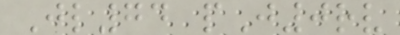Jl74 pJ0rv
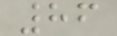86
